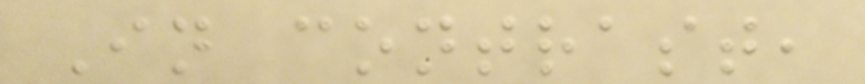In contrast,
